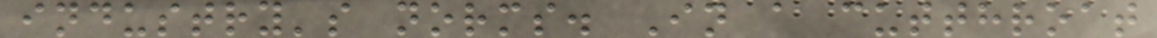industry's norms. In a cutthroat
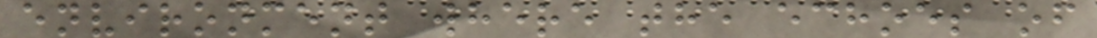environment where the echoes of
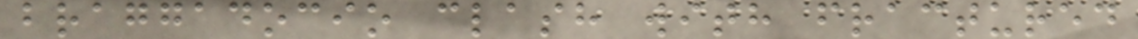braggadocio clash with fractured
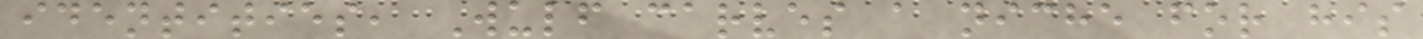identities, Wulf carves a niche for his
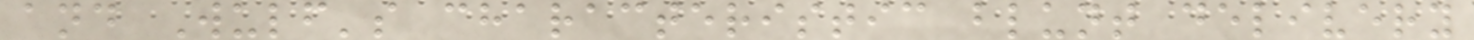and Wulf's characteristic blunt delivery
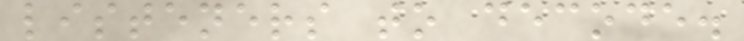listeners to decode.
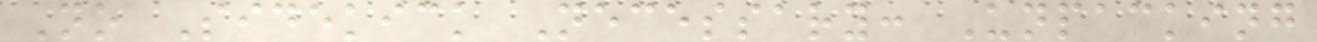No Sidekick Necessary: Unpacking
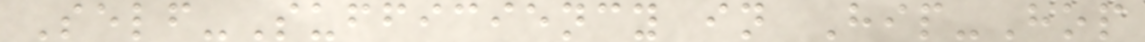Self-Sufficiency in Hip-Hop
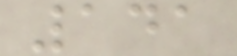141
